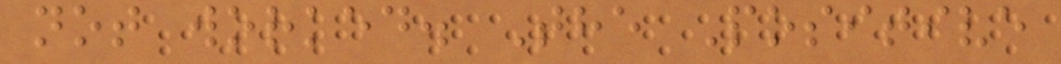not worked. The Positive
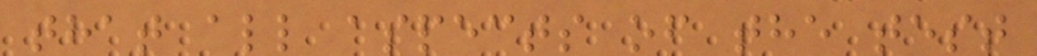that all aspects of the test
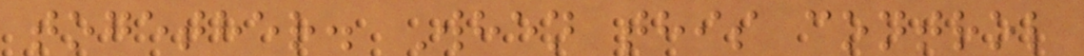together. When this control
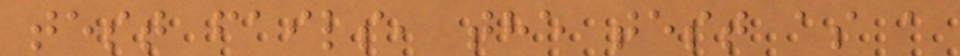test fails, the test as a
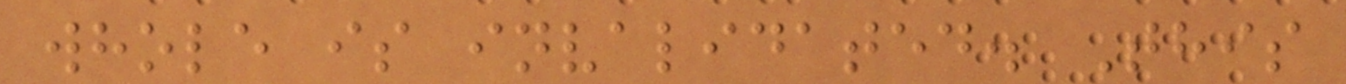whole is invalidated. This
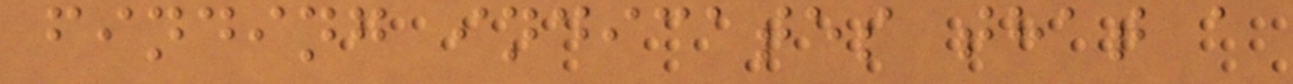finding indicates that a
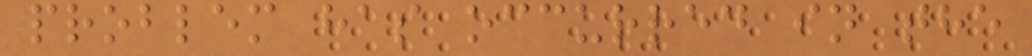problem has occurred in the
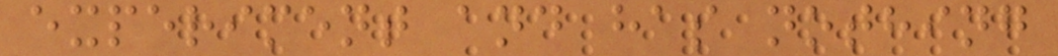experiment and has nothing
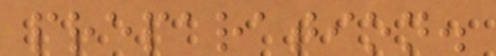preparation.
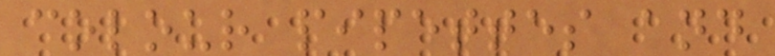colour pipettes and
